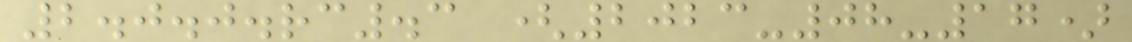2.0.0.rc.3 (2023-08-17)
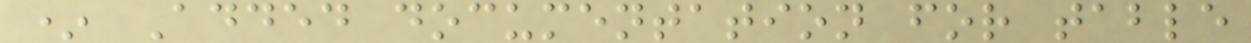* Added documentation for table
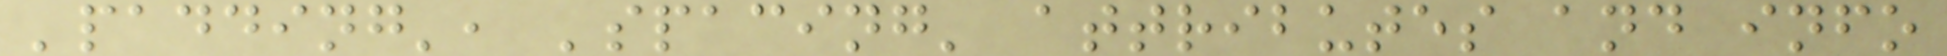'padding', 'spacing' attributes and info
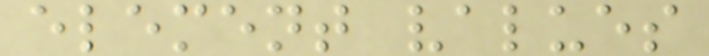element values
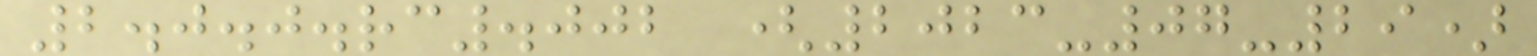2.0.0.rc.002 (2023-07-29)
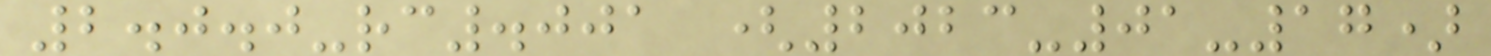2.0.0-rc.001 (2023-01-17)
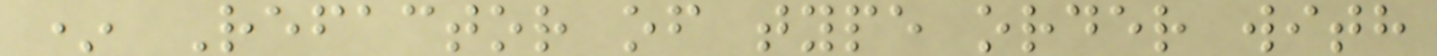* Refactor of type order with
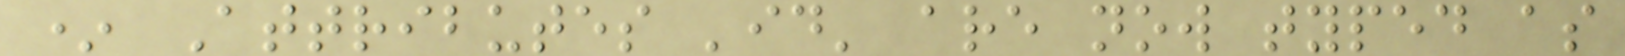* Attributes 'id' are now typed as
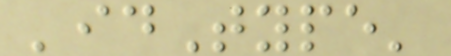'idType'
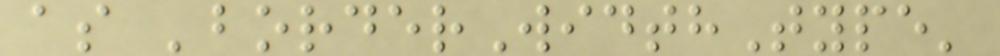as 'borderWidthType'
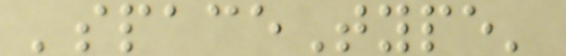'spaceType'
